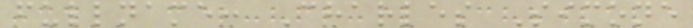fullname: Charles Simone
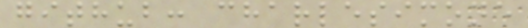github: charlesimone
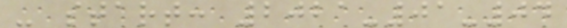- start: 2021-01-04
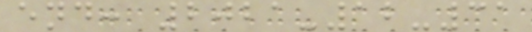end: 2021-12-31
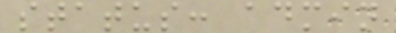status: admin
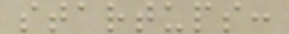startups:
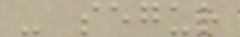- segur
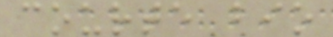courte bio
